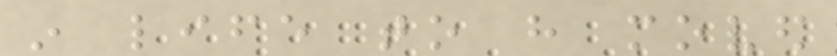in life to have moved
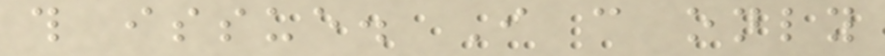this issue. I can only
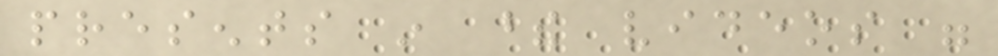presents in these videos were
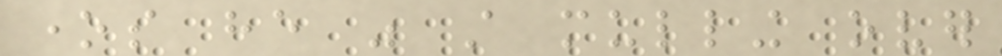ones he was still mulling over
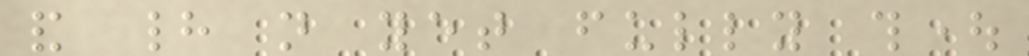and had not yet fully thought
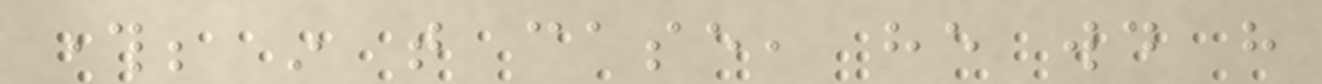through; in that case, he would have
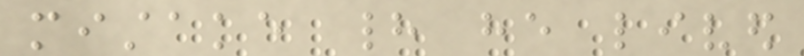mistake had he lived
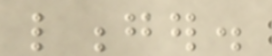longer.
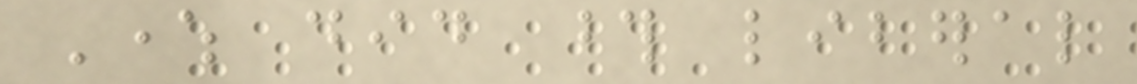Where did those liberal
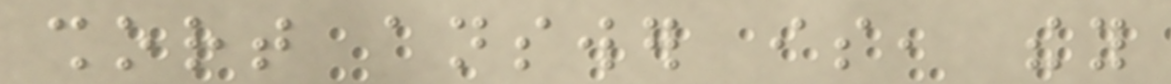short answer is, they
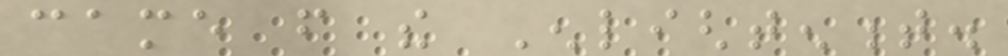came from the Enlightenment.
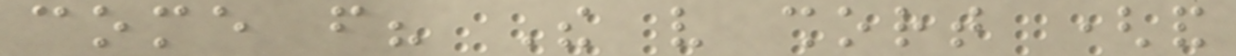come from? The very short (and
